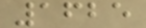1625
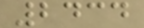2434
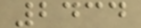2434
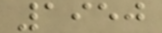1950
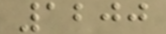1200
